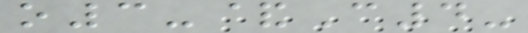o3-&C4-
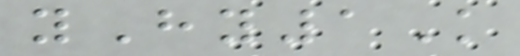yHy1K
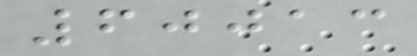60013
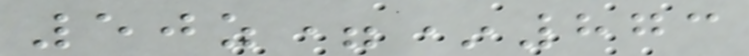50z=*873
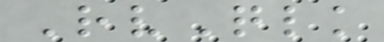RvQlk
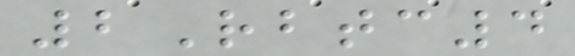2Rbtc4
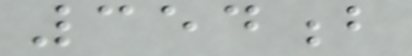354b
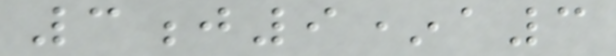3j9*a3
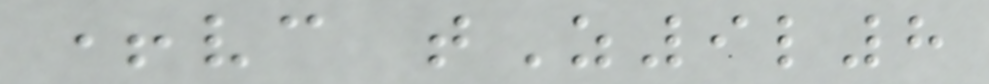+vc tZ9l8
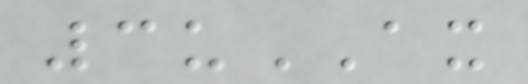3uAX
